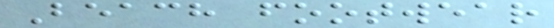Beach footwear
